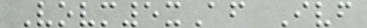Vovm5xAf Ivf
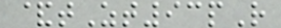&tZt93pR
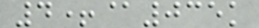4+@035k
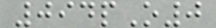094pO0
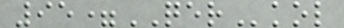95=QERkol
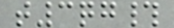t3qg#
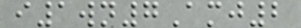i1wn7Amj2
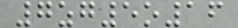7zg5o16
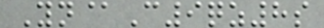Yn@C9qz8s
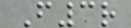F3r
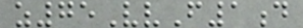z75VvF1d
